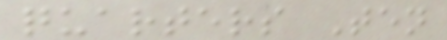quarters Ten
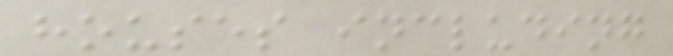houses including
